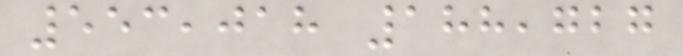553,018 188,727
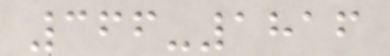366-1816
